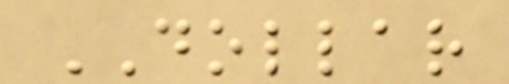DOLLAR
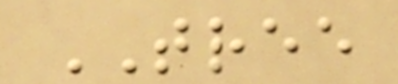TREE
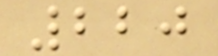220
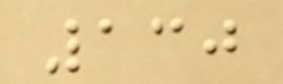130
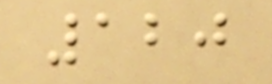120
